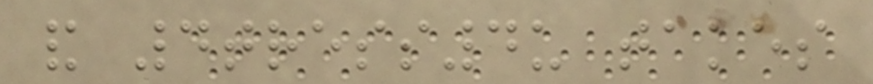and 4tress4u takes
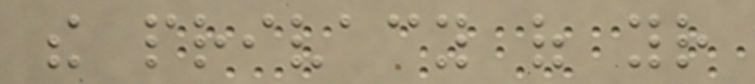the privacy of your
